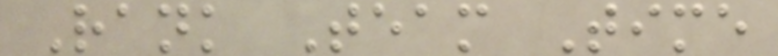Rank Team Time
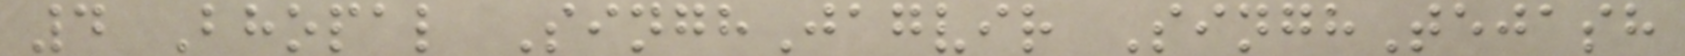4 Bhopal SinghJagvir SinghTejash
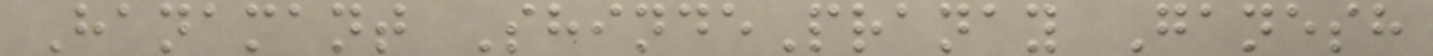Hanamant ShindePranay Ganesh
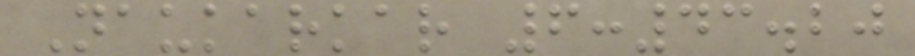Naukarkar 6:43.20
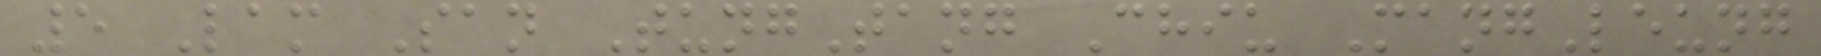5 Lam San TungTang Chiu MangLeung
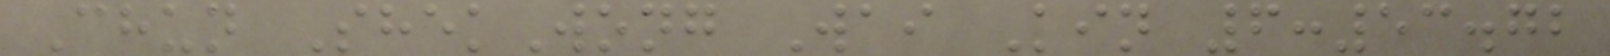Chun ShekWong Wai Kin 6:53.72
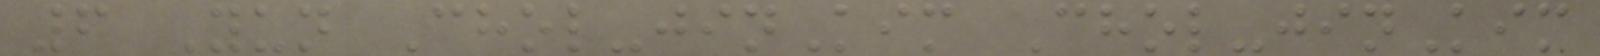6 Yun Chol-jinKim Chol-jinKim
